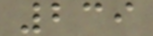239
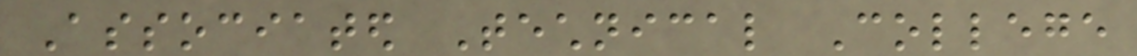Associated Technical College
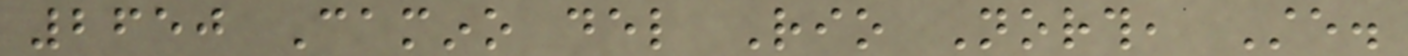2650 Camino del Rio North, Ste.
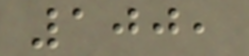100,
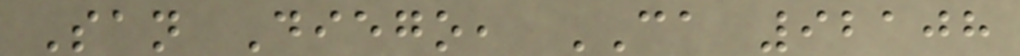San Diego, CA 92108
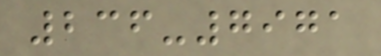236-7971
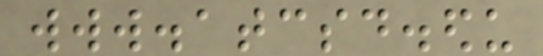www.atcsd.edu
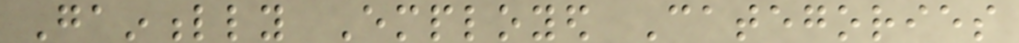Gainfully Employed Categories
